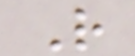R
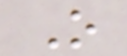O
